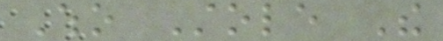Who Stole The
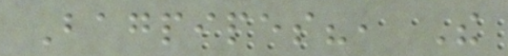Bagpipes?, The
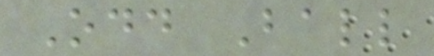Odd Ball
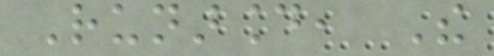Runaround, The
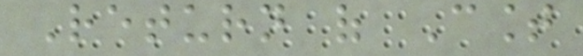Return of Count
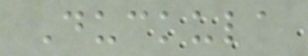Duckula
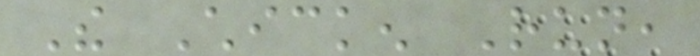The Chicken Run,
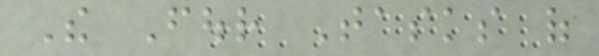The Four Tasks of
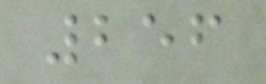256
